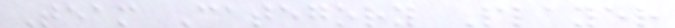Team Category Player
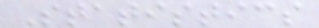Statistics
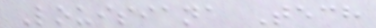Louisiana Tech
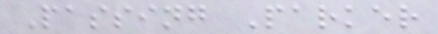Passing Parker
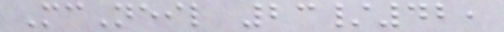McNeil 23/42,
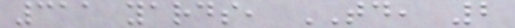311 yards, TD, 2
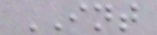INT
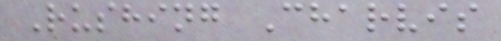Rushing Charvis
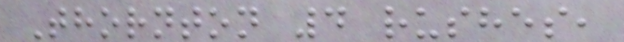Thornton 4 rushes,
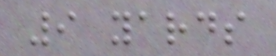9 yards
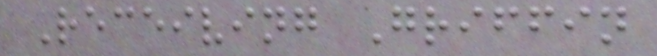Receiving Griffin
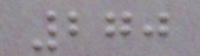270
